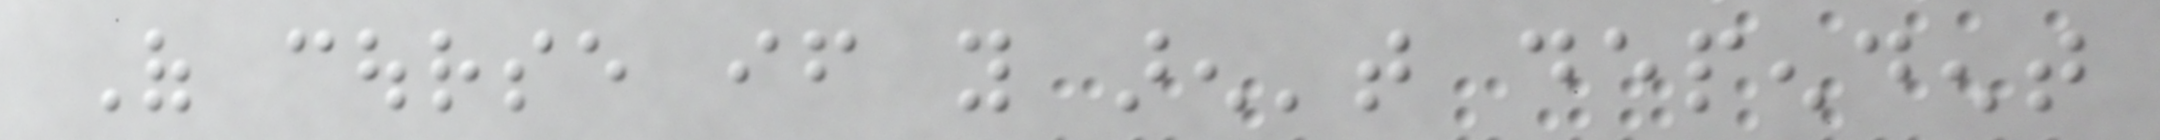Of course if you aren't dependent
